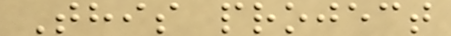This project
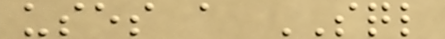uses a SQL
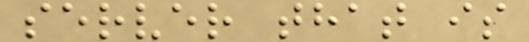server that is
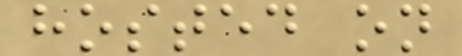hosted on
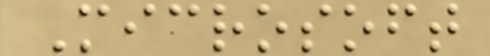Microsoft
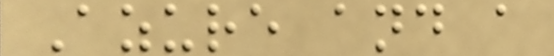Azure and a
